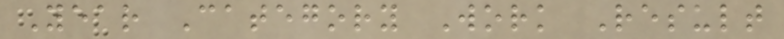Year Category Work Result
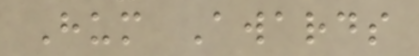Hum Awards
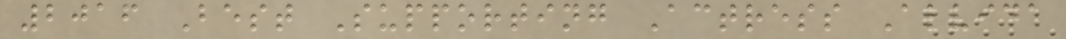2016 Best Supporting Actress Alvida
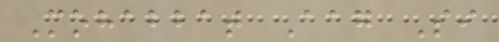Mohabbat Aag Si
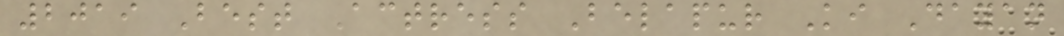2019 Best Actress Belapur Ki Dayan
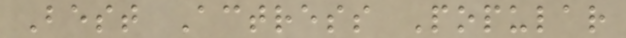Best Actress Popular
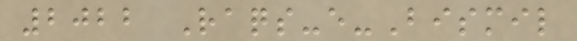2022 Raqs-e-Bismil
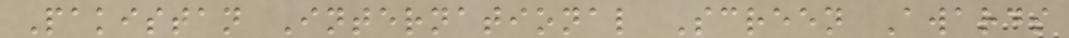Pakistan International Screen Awards
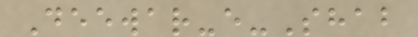Deewar-e-Shab
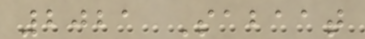2021 Sabaat
